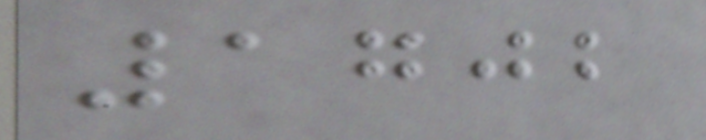1702
